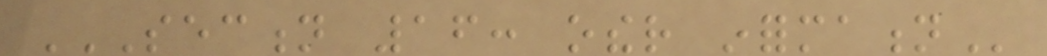SECTION 16: OTHER INFORMATION
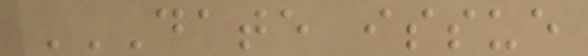DATE ISSUE
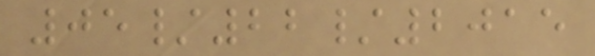05/22/2015
